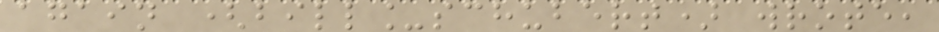again (bill_schubert) wrote,
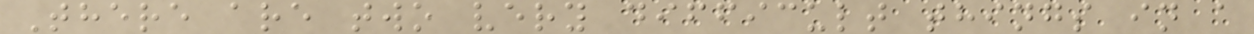There are two very difficult things in a
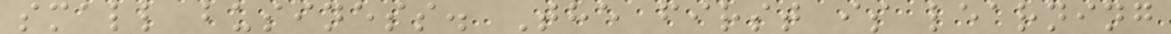small business. The first is learning
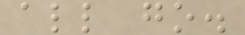all go.
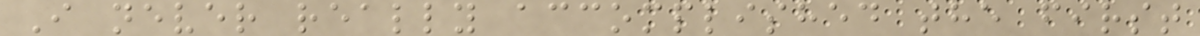I never really accomplished the first
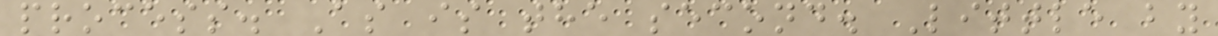process. As is the second. Little by
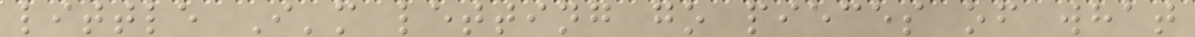little I'm letting go pieces of what
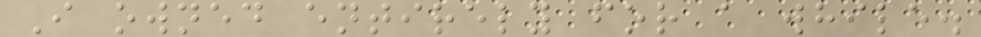I owned entirely for a while.
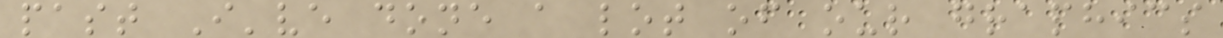past I've done a lot of our graphics
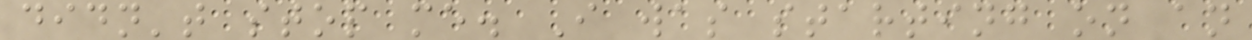didn't stop me. I was starting on an
